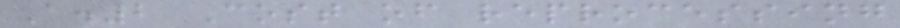A.2 Cost of reprocessing
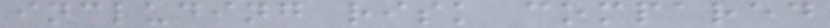including risk compared
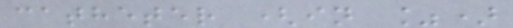catheter (in %)
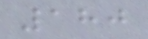180
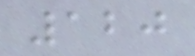120
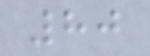80
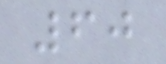60
